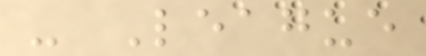- League
